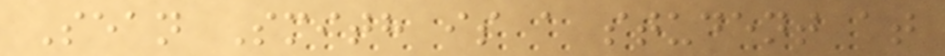Sean Smith is a student at
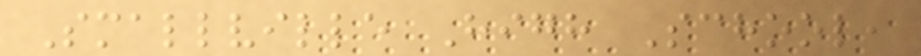Smallville High School,
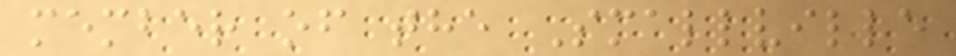member of the Smallville
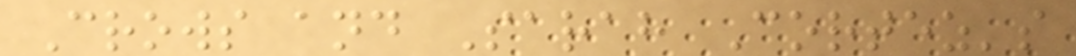Crows and Sarah Cortez's
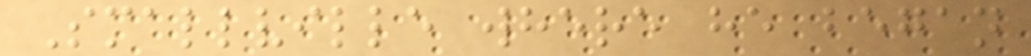Smallville where he began
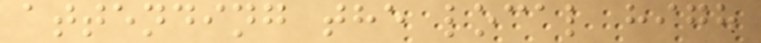attending the local high
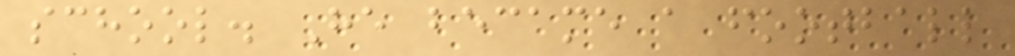school. He became a football
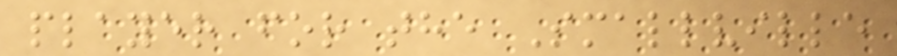player for the Smallville
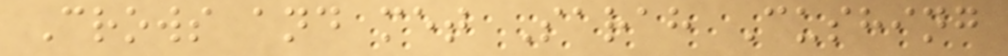Crows and met Sarah Cushing
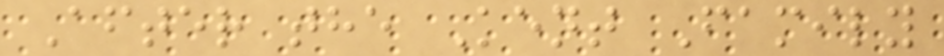After the Kent Family
